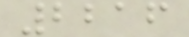2216
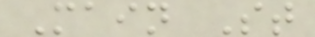Main St
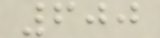600
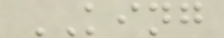KING
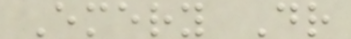Emery Dr
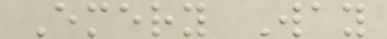Emery Way
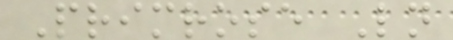Primrose Ln
